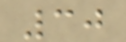30
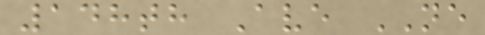148th Ave NE
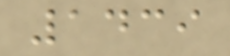1439
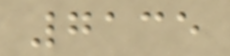7135
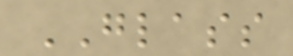GLASS
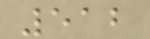512
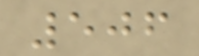506
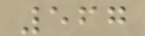567
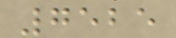7525
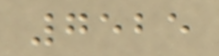7525
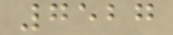7527
